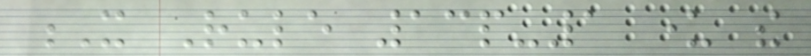X Rule 13p-1 under the
